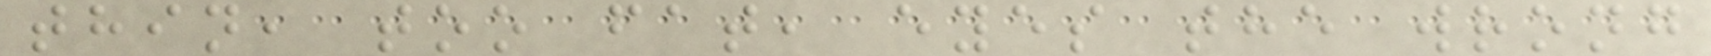thin, too fat, eyes the wrong
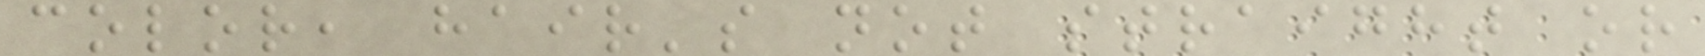color, hair's not straight or
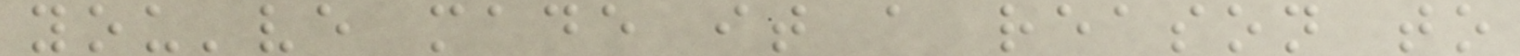you've made it a reason to
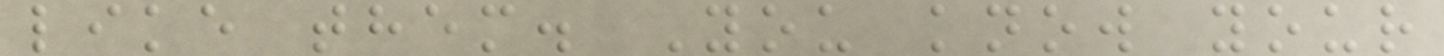like them. You know your
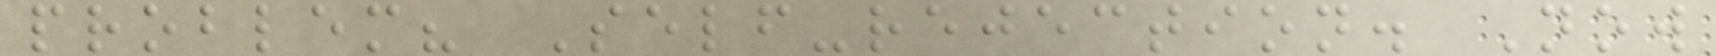problem? Self-rejection. Now
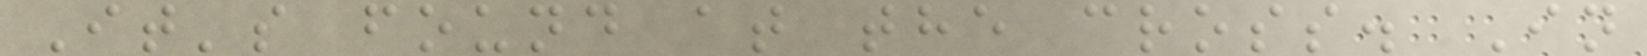It's found at the cross. In
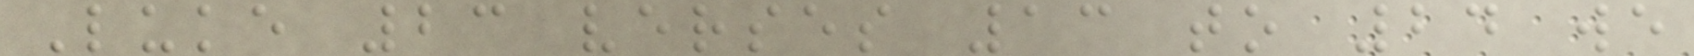Luke 23 verses 13 to 24 we
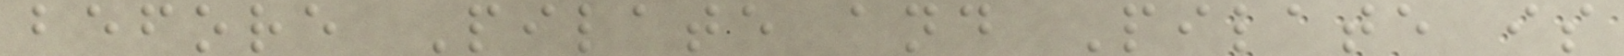before Pilate and Pilate is
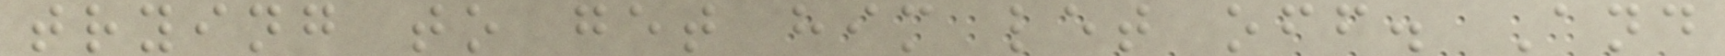trying to get him let off. And
